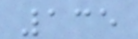135
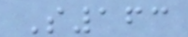S163
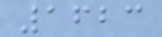1623
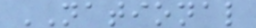NATIONAL
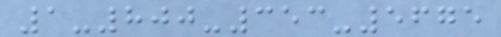1-800-353-5675
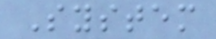System
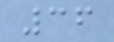36
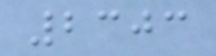2303
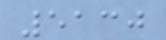5130
